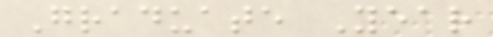Graduate Year
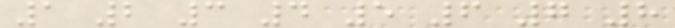1 2 3 4 5 6 7 8
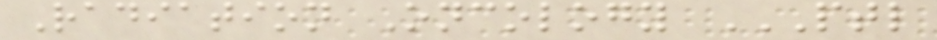Radiation Oncology PTL
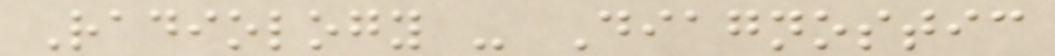Radiology - Diagnostic
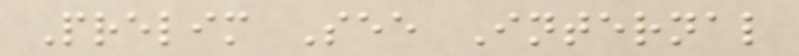Prelim See Internal
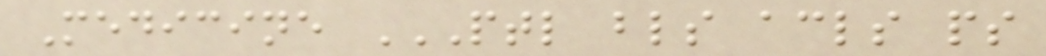Medicine PTL BLS ACLS PS
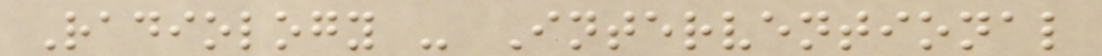Radiology - Interventional
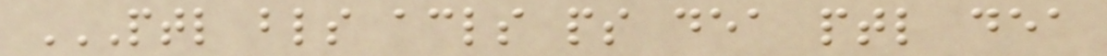PTL BLS ACLS PS DEA PTL DEA
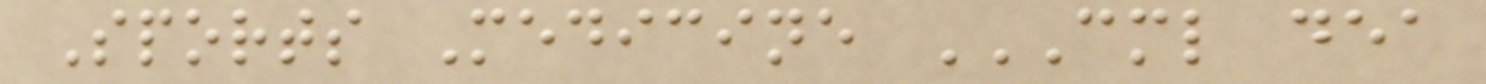Sports Medicine CML DEA
